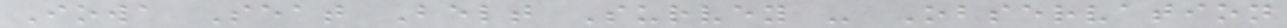Iowa Seat Belt Survey - Observation
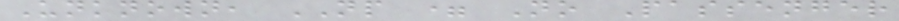Unknown, NP = No Passenger
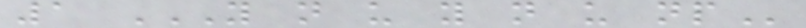1 Y N U Y N U NP
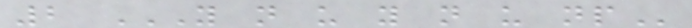2 Y N U Y N U NP
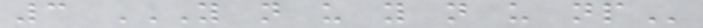3 Y N U Y N U NP
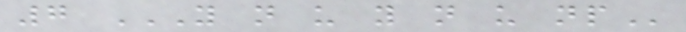7 Y N U Y N U NP
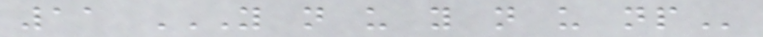11 Y N U Y N U NP
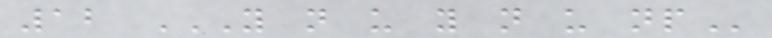12 Y N U Y N U NP
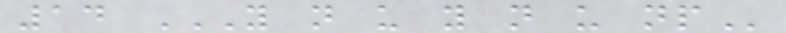14 Y N U Y N U NP
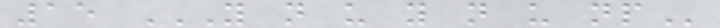15 Y N U Y N U NP
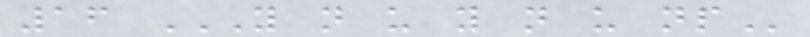16 Y N U Y N U NP
